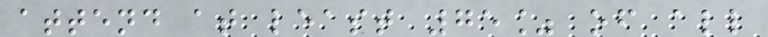attend at least 75% of all
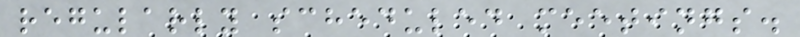regularly scheduled meetings.
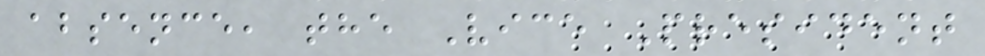absence, the Vice President
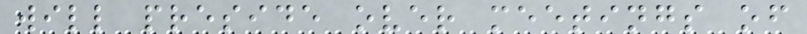will preside over meetings of
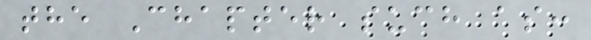the Chapter such as:
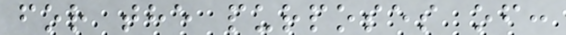for the purposes of:
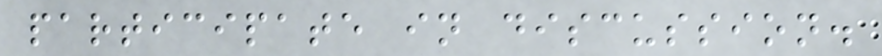participate in discussion.
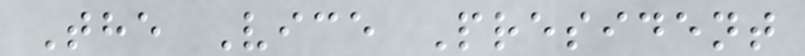The Vice President
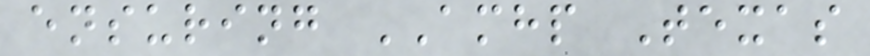ensuring AMHP Texas
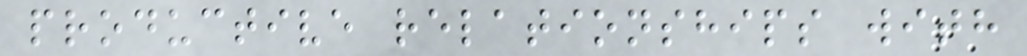productive relationships with
